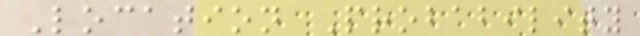Location Probability
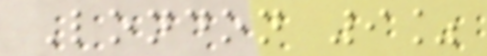London 9%
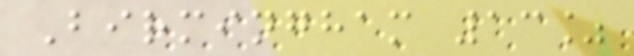Birmingham 13%
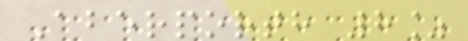Aberporth 8%
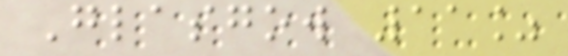Glasgow 11%
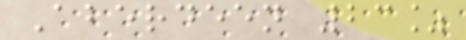Aberdeen 23%
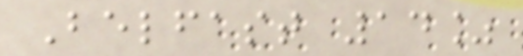Belfast 14%
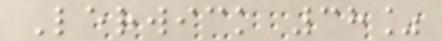Lerwick 38%
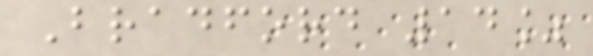Bradford 14%
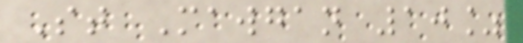St Mawgan 10%
